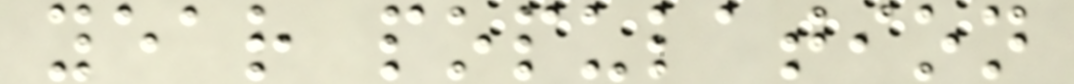year population
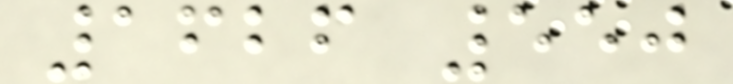1626 550
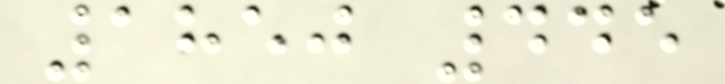1850 445
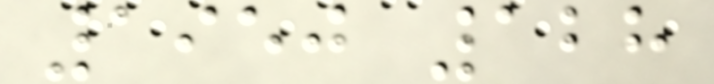1950 128
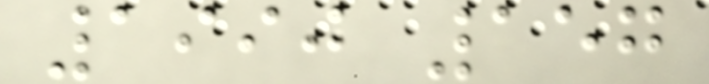1990 157
